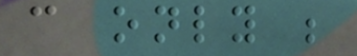can only be
